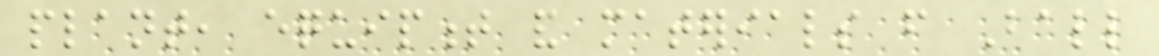plant, equipment and materials from Ball
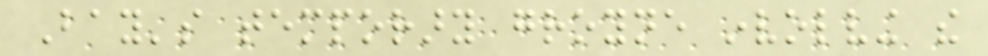Bay's temporary groyne involving the
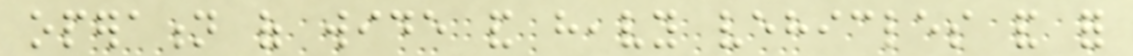operation of wide and heavy vehicles and for
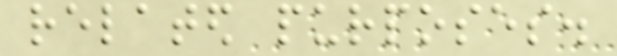related purposes.
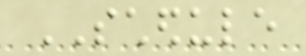SCHEDULE
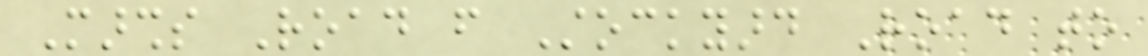Marshs Road from Stockyard Road to
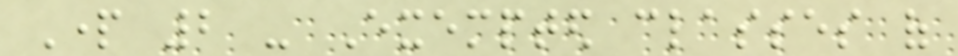Part 2 - Exempted classes of
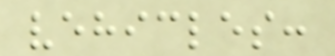vehicles:
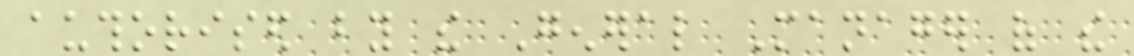authorised by the General Manager of the
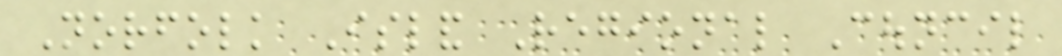Norfolk Island Regional Council
